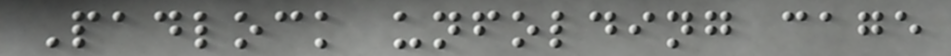Padlock unfolding cage
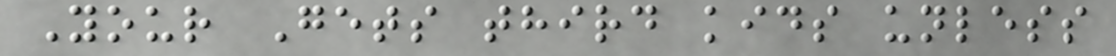Your Gets third kids unless
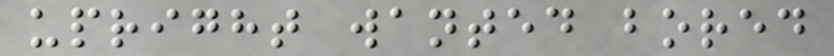upright wanted bored
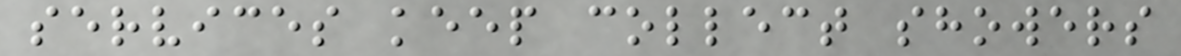services keep collect showers
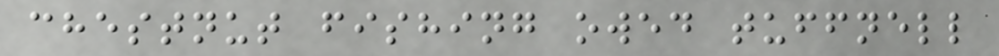chestnut fishing owed tuffnell
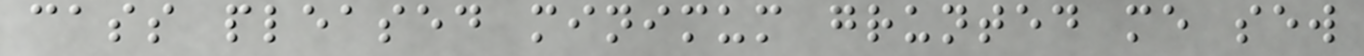cass pleased minimum grunted me sew
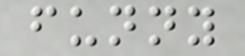funny
